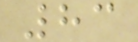83
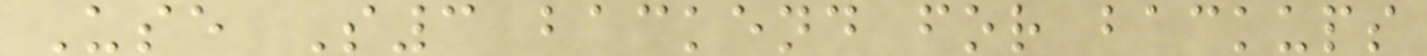Use S3 backend for backups
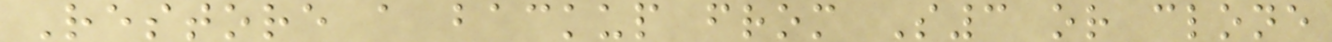Restore a backup from S3 or clone
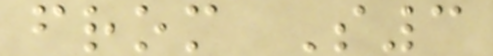from S3
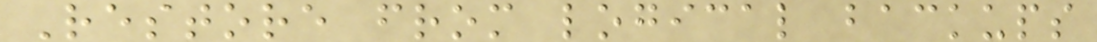Restore from logical backups
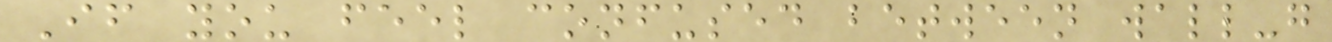If you feel confused between wall-g
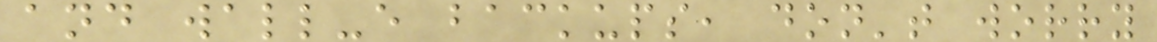and wall-e backups, don't worry
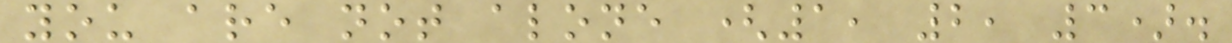you are not alone (1, 2, 3).
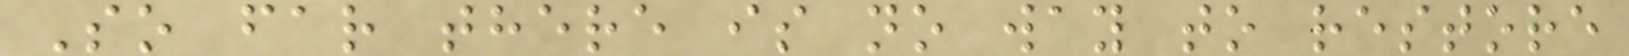So far there is no way to restore
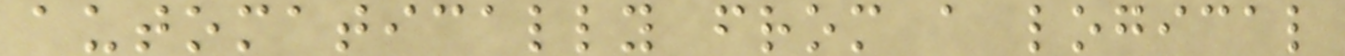automatically from a logical
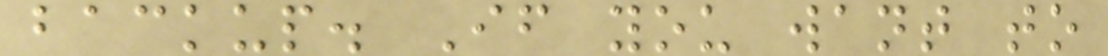backup. If you want to
